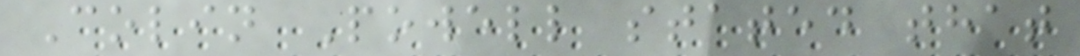Colin Powell stated that
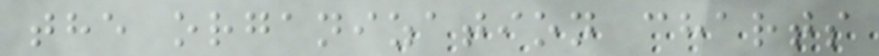the organization charts
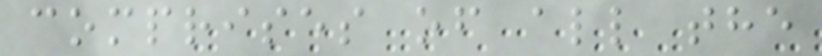comprises of all the
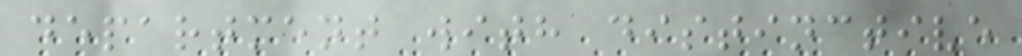department with distinctive
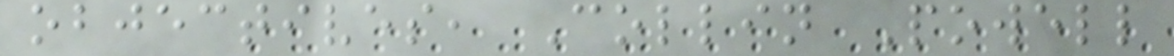objectives, Collin Powell
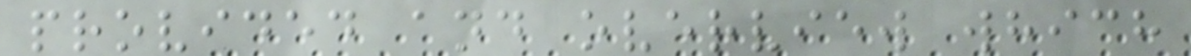provided and overview which
